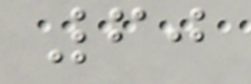60
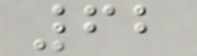62
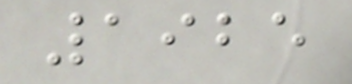1925
